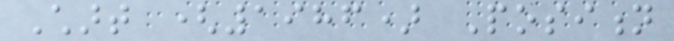Chart (1986) Position
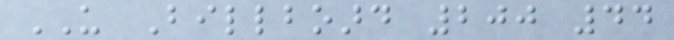US Billboard 200 44
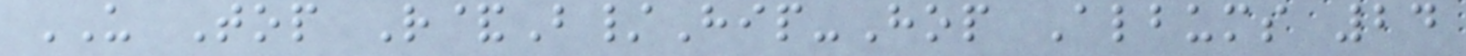US Top R&B/Hip-Hop Albums 24
